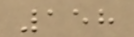158
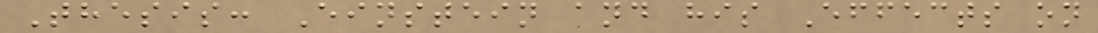Thesis: Einstein and his Effects on
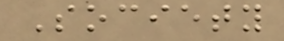Society
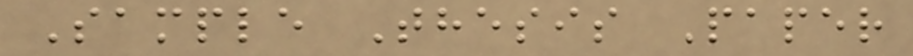Sample Thesis Paper
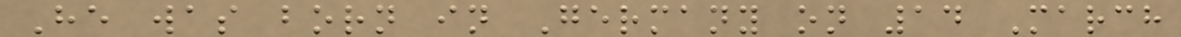He was born in Germany on 14 March
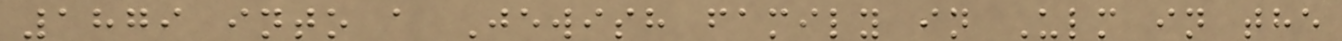1879 into a Jewish family in Ulm in the
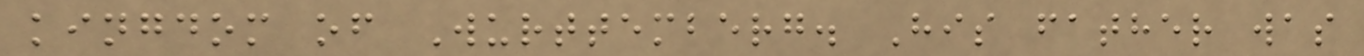kingdom of Wurttemberg. His father was
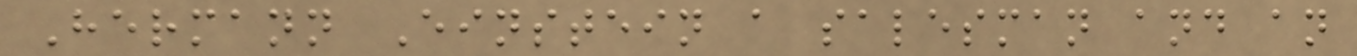Hermann Einstein a salesman and an
